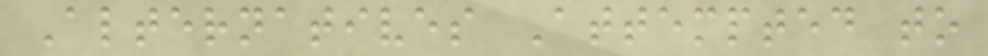Alternatives Attempted to
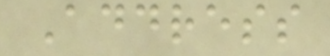Address
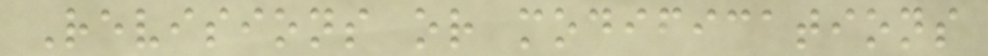Revisions or modifications
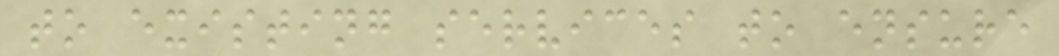to existing services to ensure
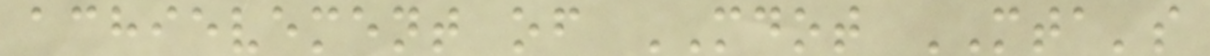achievement of MDOT MTA's
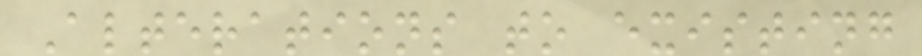Alterations to existing
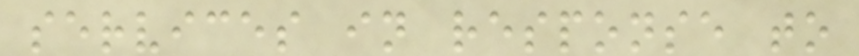services in response to
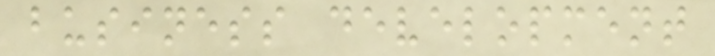business development
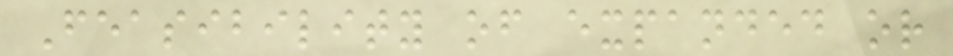Feasibility of expanded or
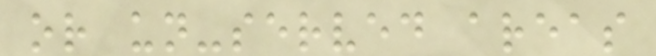or un-served areas
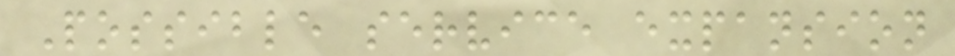Possible service expansion
